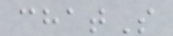chatS
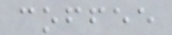coffee
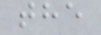the
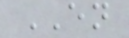EN
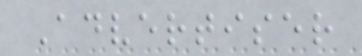Advertiser
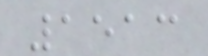1513
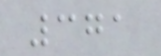371
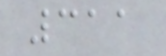311
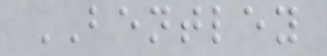BENTLEY
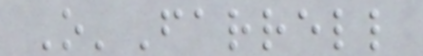O'Farrell
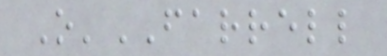O'FARRELL
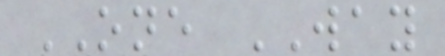ONE WAY
